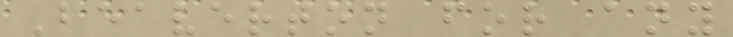Beaverton for any
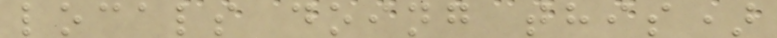locals doing this)
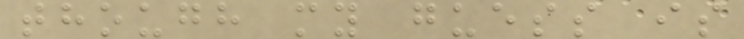though my guess is
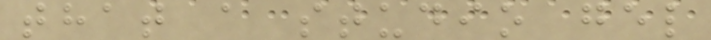that a studio gel
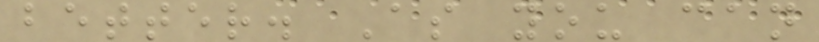better. As you can
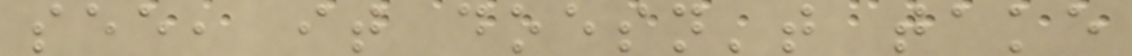see, it doesn't take
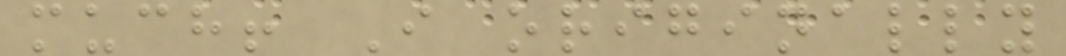much! I originally
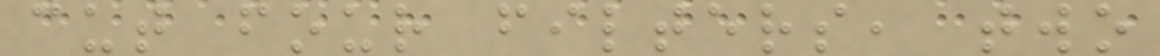cut four filters, two
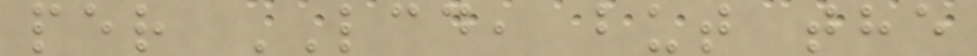per LCD, but the
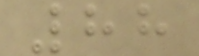88
